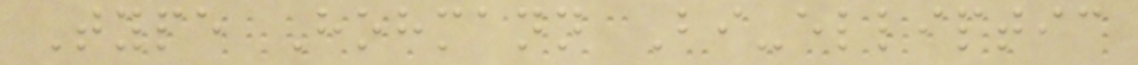Type Hohmann Bi-elliptic
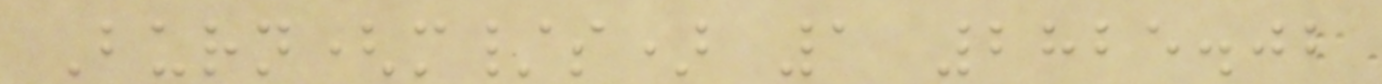Burn(m/s) 1 2825.02
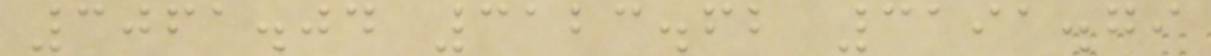3061.04 3123.62 3191.79
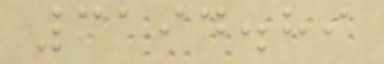3194.89
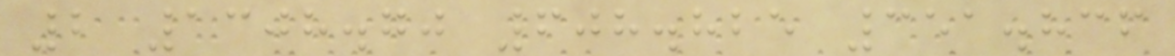2 1308.70 608.825 351.836
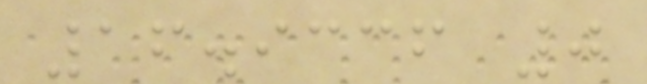16.9336 0
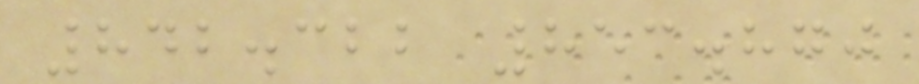842.322 853.870
